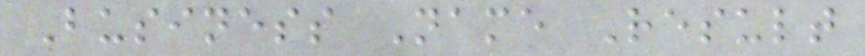Business Name Result
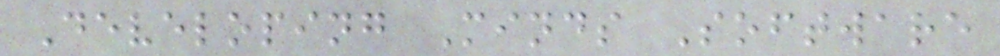Developing Minds Software
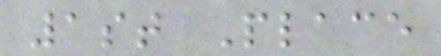1st Place
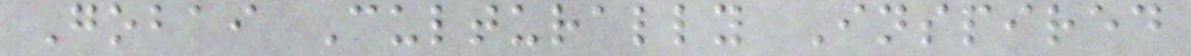Gobai Culturally Inspired
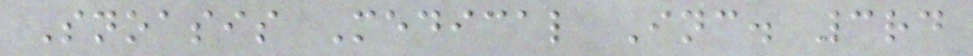Snoasis Medical Inc. 3rd
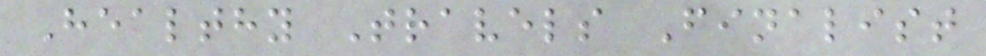Healthy Travels Finalist
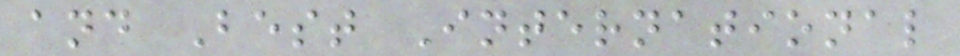and Best International
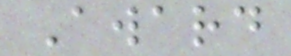Award
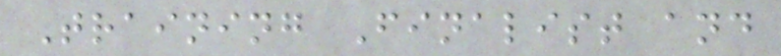Training Finalist and
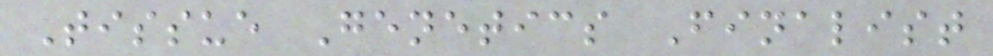Tissue Genetics Finalist
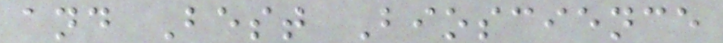and Best Bioscience
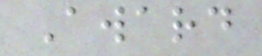Award
